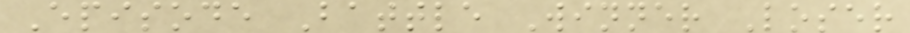Episode Battle Winner Loser
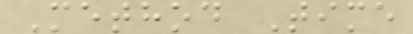Method Time
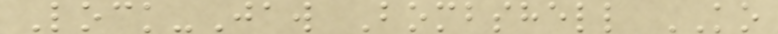Lock-Jaw Bombshell KO
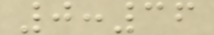0:36
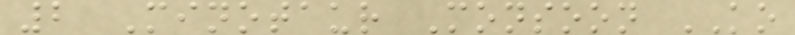2 Minotaur Monsoon KO
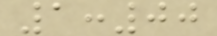1:00
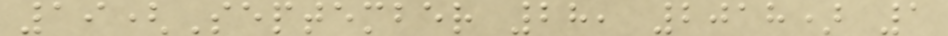19(September 28, 2018) 1
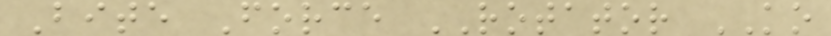Bite Force ROTATOR KO
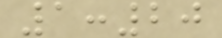1:20
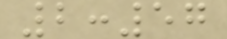2:57
